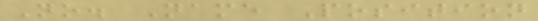No. Name Position
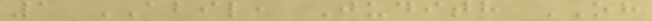1 ABIL, Judith OH
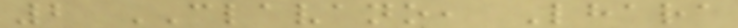2 CLAVANO, Lhara
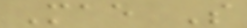Mae S
